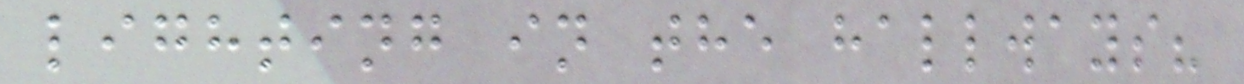lighting in the hallways?
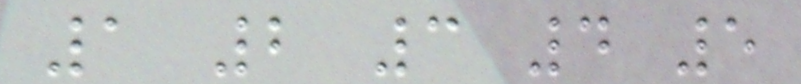1 2 3 4 5
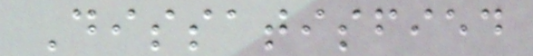Dissatisfied
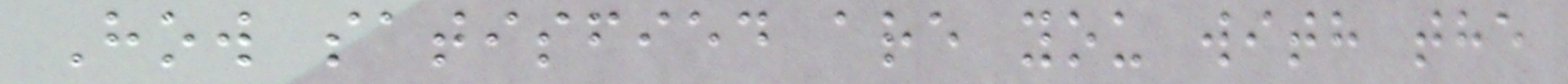How satisfied are you with the
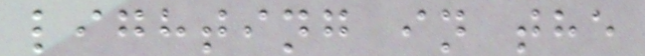lighting in the
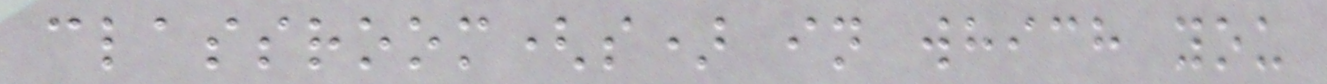classroom(s) in which you
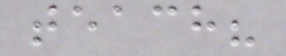teach?
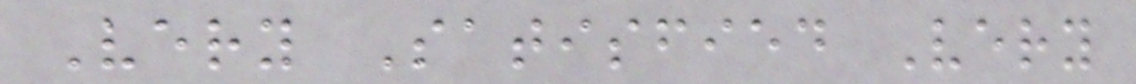Very Satisfied Very
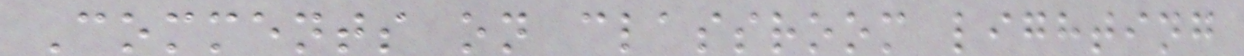Comments on classroom lighting
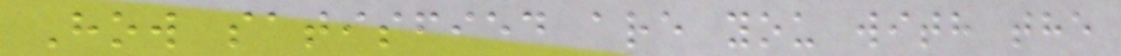How satisfied are you with the
